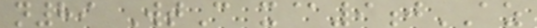n89 WtC x@9jAZ
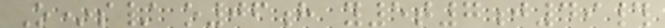O*s/ o06h y5t7j49#
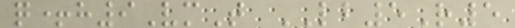q+h9VmT LB5R5
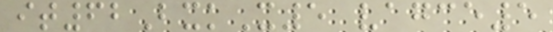it62BxkX5 vagce5
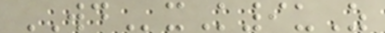WDxK9uZ
